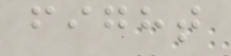fight
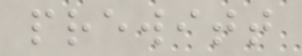prewitt
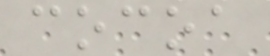cocoa
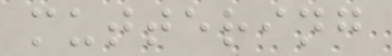muttering
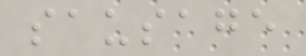sausage
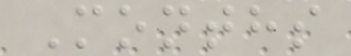Months
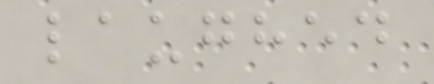laughed
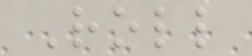Roll
